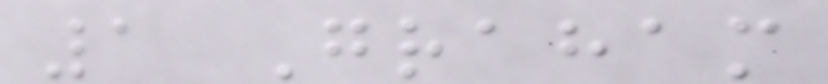1 Graham
